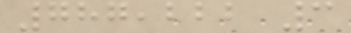787,222 3
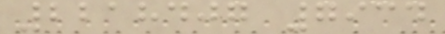2218407 7934
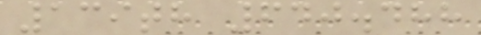139th 640.488
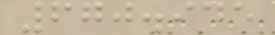670.945
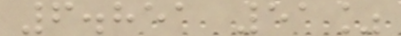6.851 51%
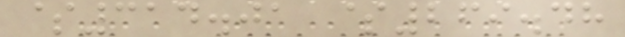$314.01 $269.48
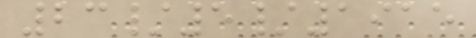23/5/1915
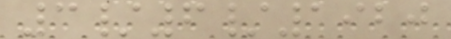3/6/1920
